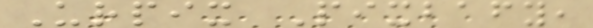Urpix Pixbafy,
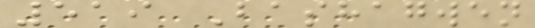519 Bashagwen
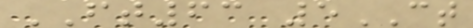FT63 5CT
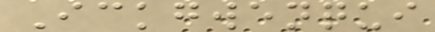Ickgwenqui
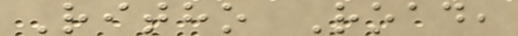Ritho Road,
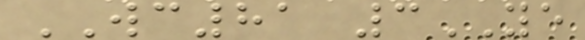WC81 3YE
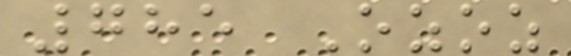785 Ozoz
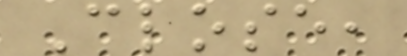Close,
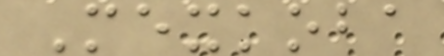Mexkoba
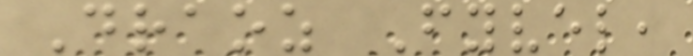Draoz Fyvel,
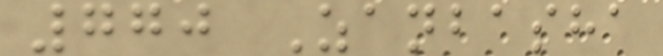770 Zanbasha
